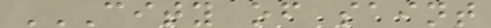CITY OF SAINT
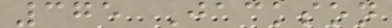375 Jackson
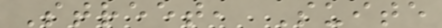Street, Suite
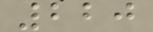220
